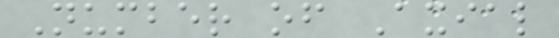Number of Axial
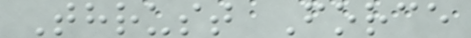Thrust Force
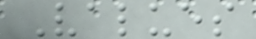Values
